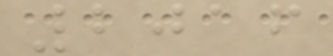2016
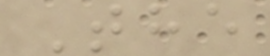The
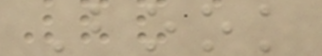Book
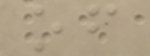of
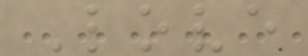Love
